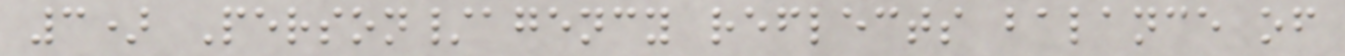3) Person/agency reflects balance of
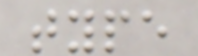type
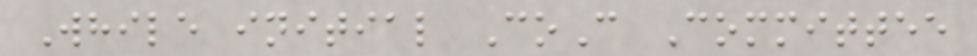While initial CoC Committee
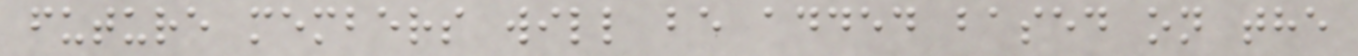future members will be added based on the
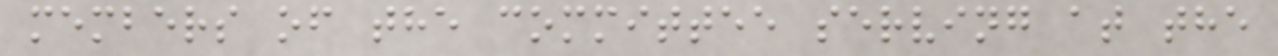members of the committee serving at the
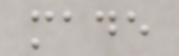made
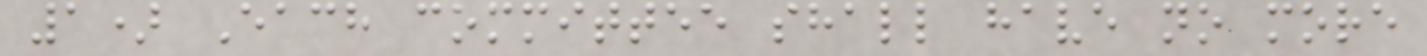1) Each committee shall have no more
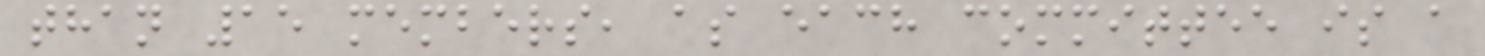than 15 members, as each committee is a
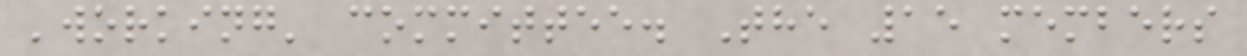'working' committee. The 15 members
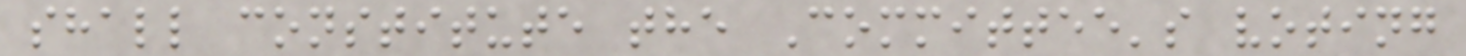shall constitute the Committee's voting
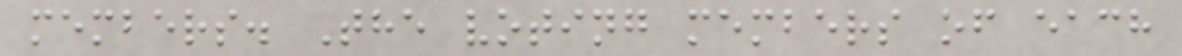members. The voting members of each
